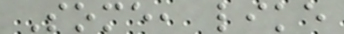Some, like
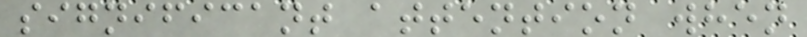significant attention when
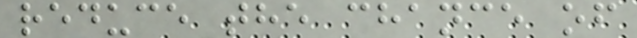reduce the chance of
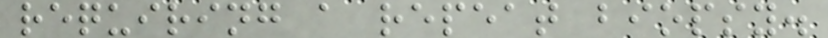requiring a repeat biopsy.
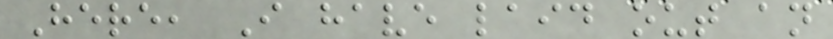Here, I have laid out an
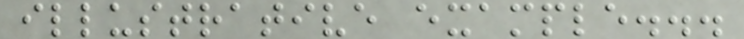illustrative example...
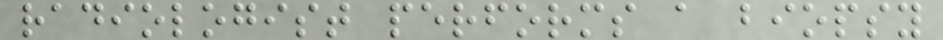radiologist performs a biopsy
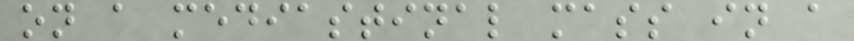on a mediastinal mass in a
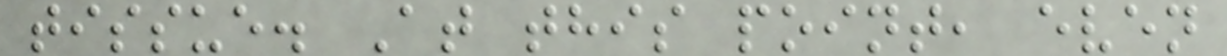tissue. At this point, even
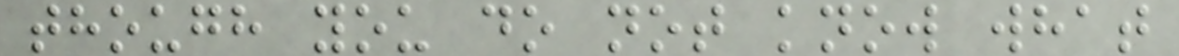though you do not know what
